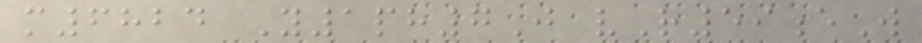m6824 Y1ph7J vR59eW
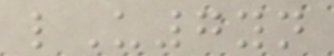lU7yn
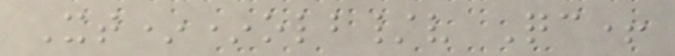Xt**olb/v Qc+
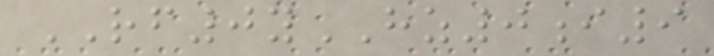RF0yHZ0i9
